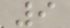9
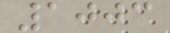1003
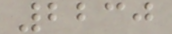2230
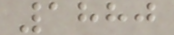1880
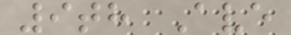9th Ave
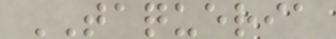TAQUERIA
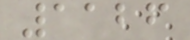1126
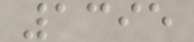1395
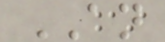AN
